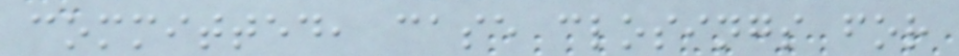committed, case closings for
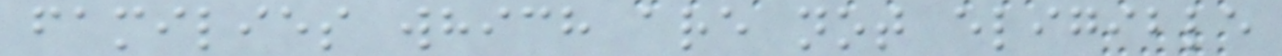families which are not eligible
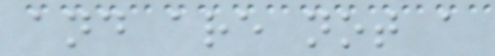and are not a
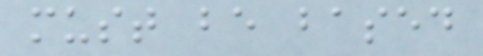must be based
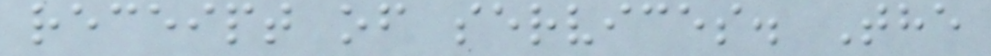receipt of services. The
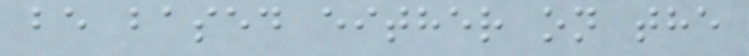be based either on the
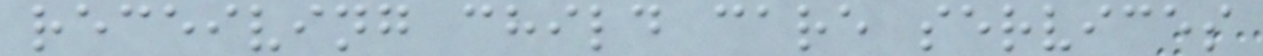receiving child care services
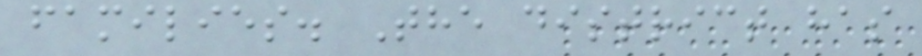families. The district has
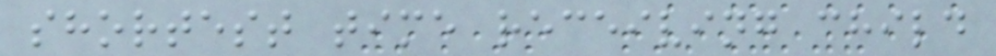shortest time receiving child
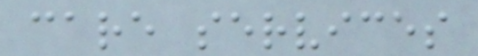care services
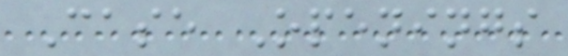Case Openings
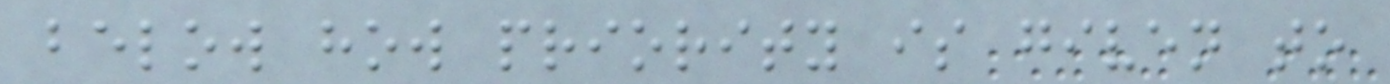below how priority is given to
